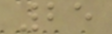25
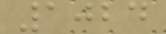1024
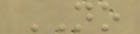NO
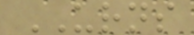URNS
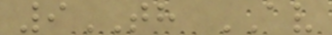9TH AV
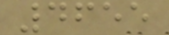4655
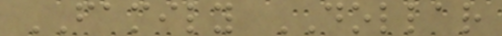FAMILY DOLLAR
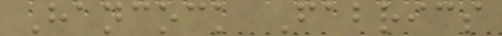Hancock Fabrics
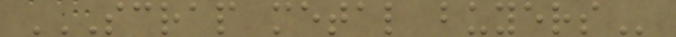SCRAP METAL BUYERS
